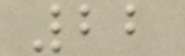22
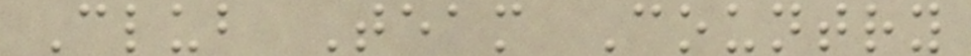Club Team Country
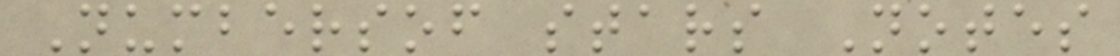Numbersof stars Notes
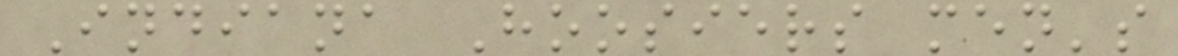Indiana Hoosiers men's
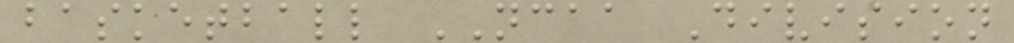basketball NCAA Division
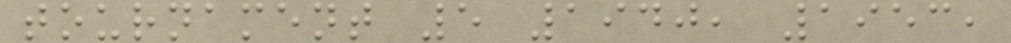tournament 5 1940, 1953,
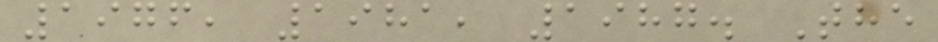1976, 1981, 1987. The
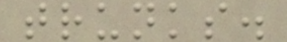trunks.
